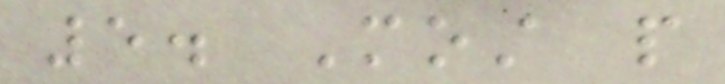5. Most people
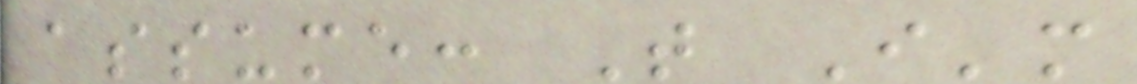assume: That I'm
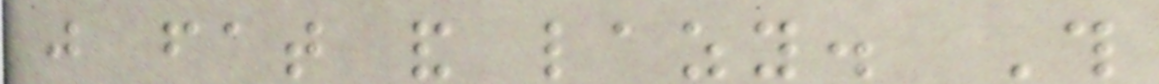just fat and lazy. This
